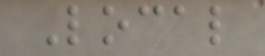Local
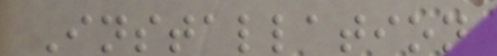Installation
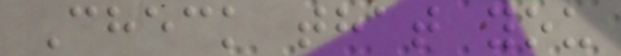Check that you
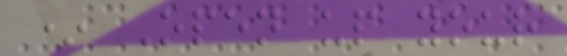* Open up your
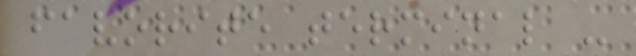favorite terminal -
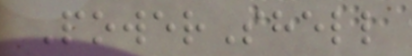PowerShell
